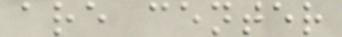are center
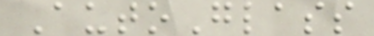AutoGlass
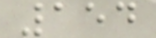154
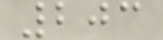203
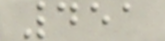451
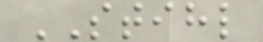STIHL
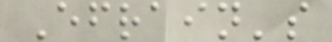Efrain's
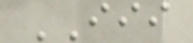III
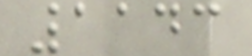1143
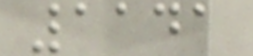1141
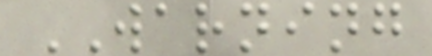WARNING
